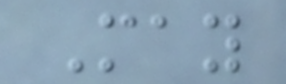May
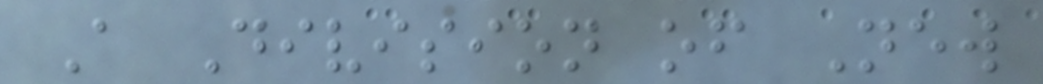A Division of New
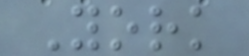York
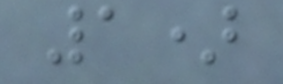1)
